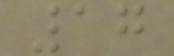17
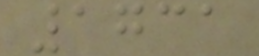1731
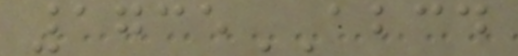1735ABCD
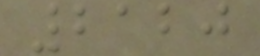2120
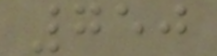750
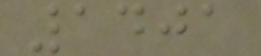1401
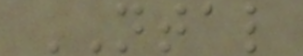NTAL
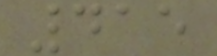415
